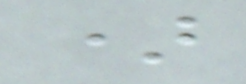)
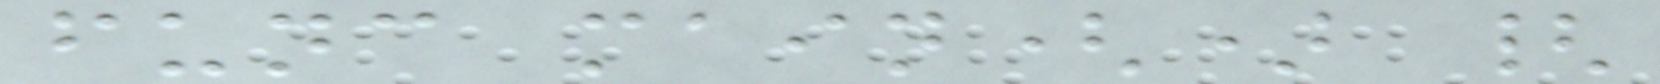func main() {
